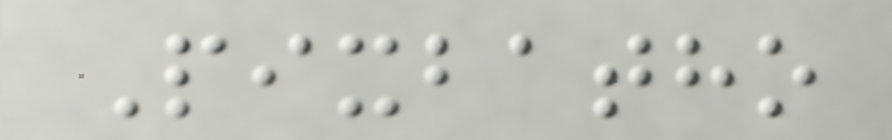Pixbatho
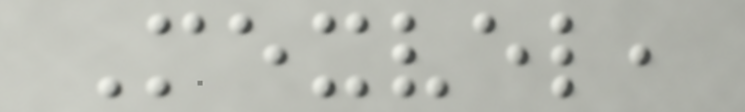Mexvel,
